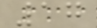17
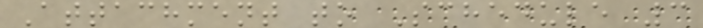Attachment to Schedule 3
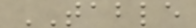TABLE
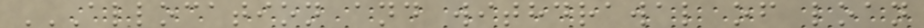ALLOCATION AND WITHDRAWAL OF LOAN
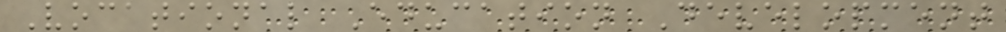Vocational Education Development
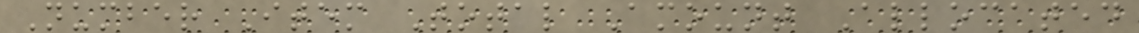Number Item Total Amount Allocated
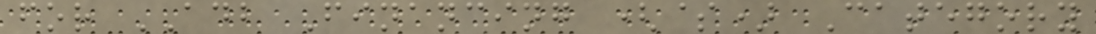for ADB Financing ($) Category
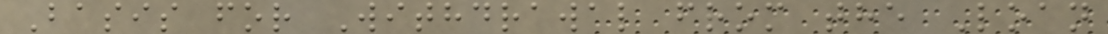Basis for Withdrawal from the Loan
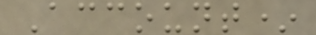Account*
